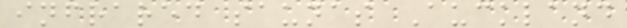infrared saunas Auckland
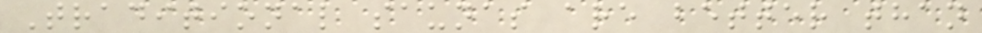Traditional saunas are better than
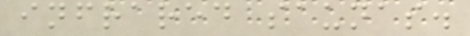infrared saunas.
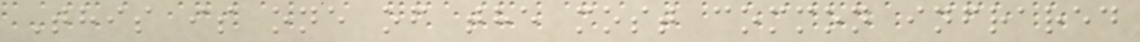This is one of the most common infrared
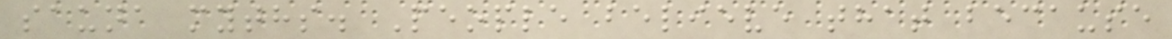sauna myths. People believe that because
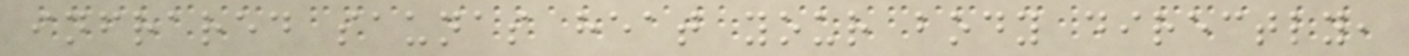infrared saunas heat your body directly,
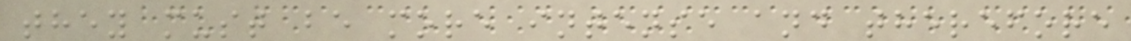they must be more intense and therefore
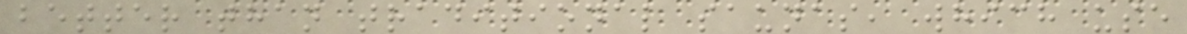better than traditional saunas, which use
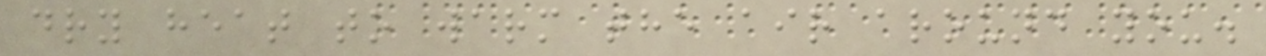dry heat to warm the air around you.
